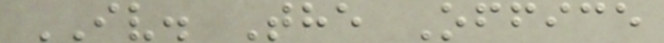IV. The Office
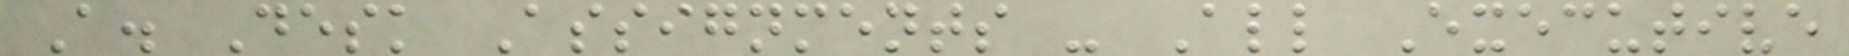A. Desk Assignments - All Executive
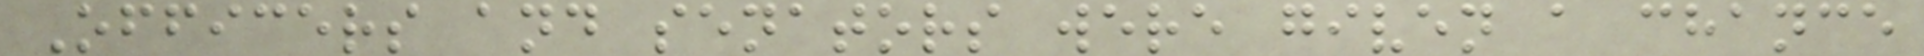Officers and senators were given a chance
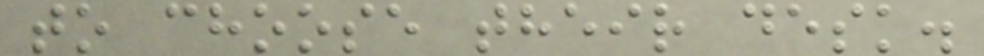to choose their desk.
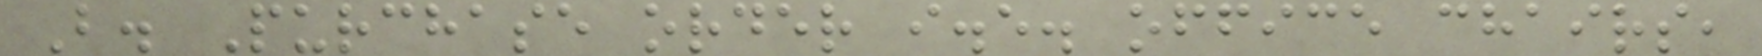B. Purchase order i.e. office chairs,
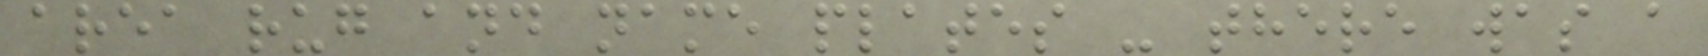area rug and name plates - there was a
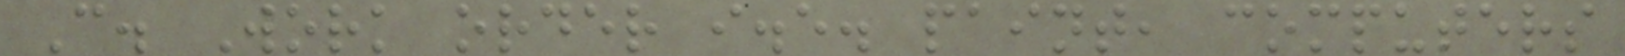C. Work order i.e. paint, computers
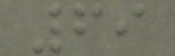69
